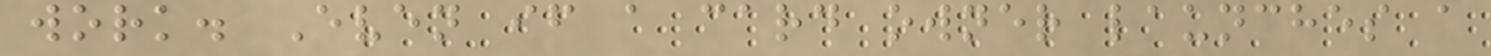work. Even if a card owner launches a
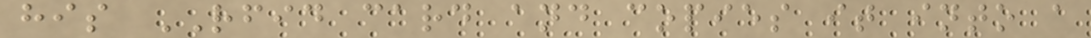his RFID card and copies it into a
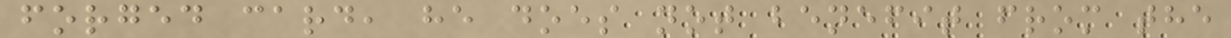forged card, he does not benefit from the
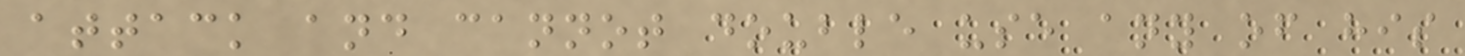attack and cannot double use any of his
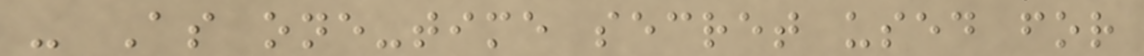- As one-time secret used for
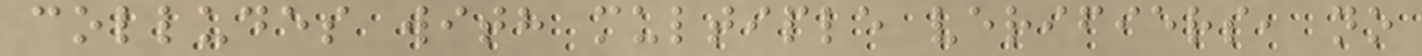colludes with multiple verifiers, no
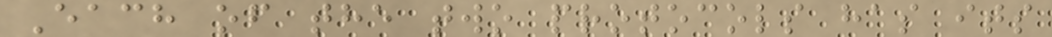Each of the two protocols has its
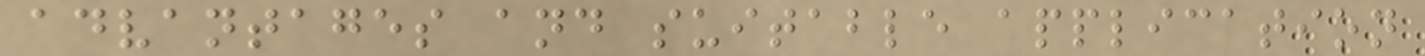advantages and suitable application
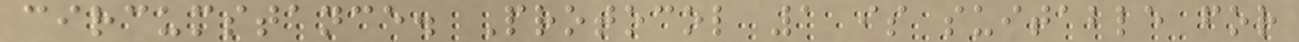circumstance. Protocol 1 is suitable for
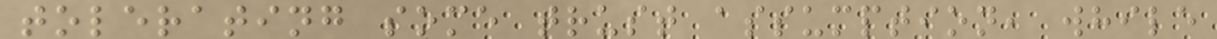tolerating some trust assumption, while
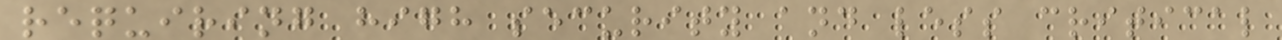requiring high security and less critical
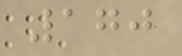170
